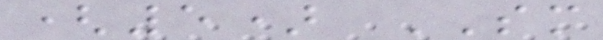(5) SM
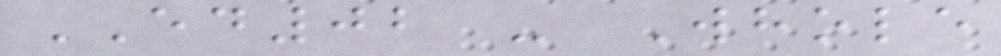ED02 - Whole
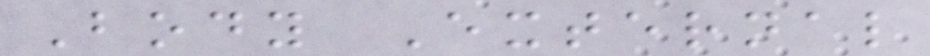Body External
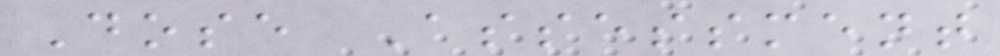Dose Assessment
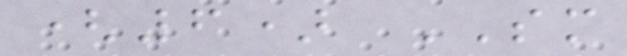(6) SM
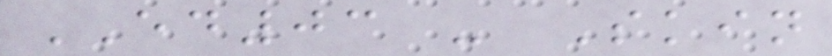ED03 - Skin
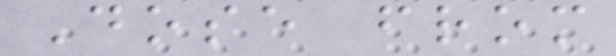Dose from
